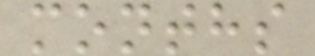months
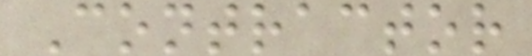Contractor
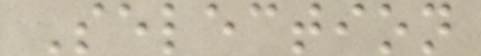Selection
